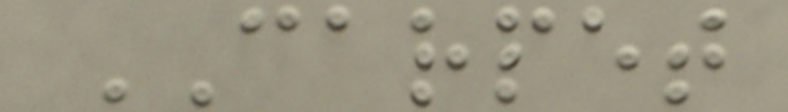CARPET
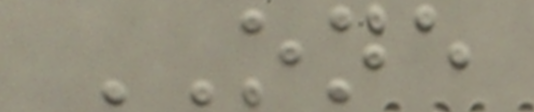ONE
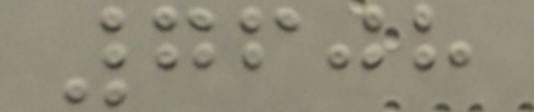7608
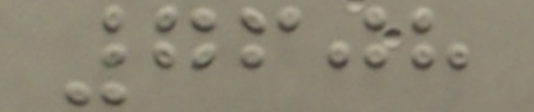7608
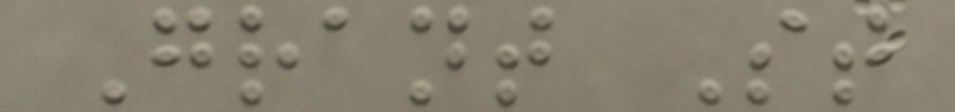Grant St
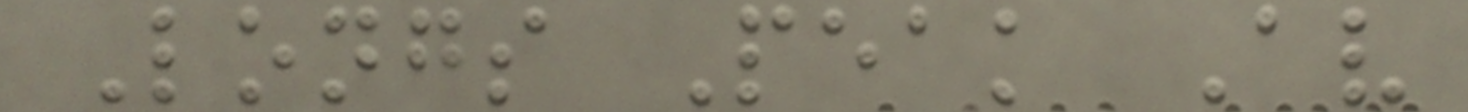Longs Peak Av
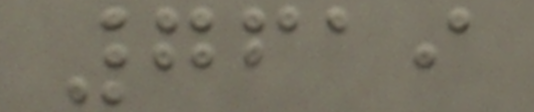7619
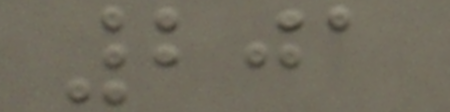201
